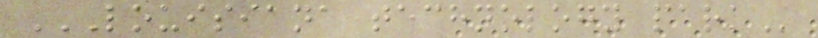LOUISIANA TECHNOLOGY PARK
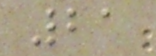21
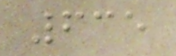635
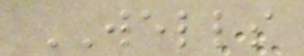WELLS
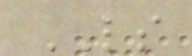LS
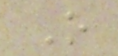O
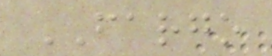FARGO
